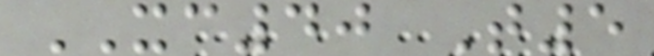XC40 T5
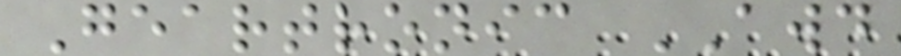Geartronic AWD
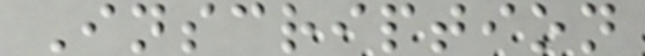Inscription
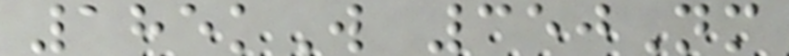185kW 350Nm
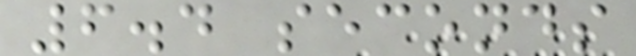6.4 seconds
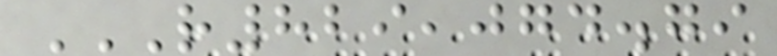R829,074.79
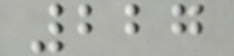227
